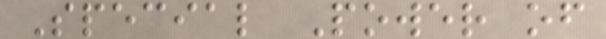Special Power of
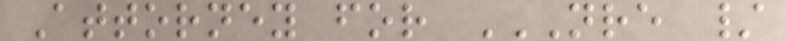Attorney for NRE /
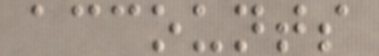accounts
